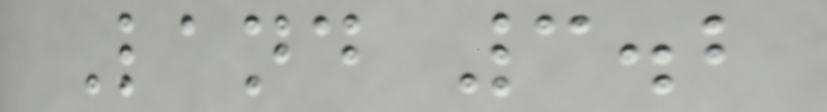Land 3.2
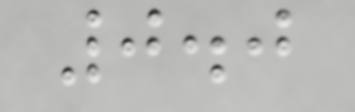0.0
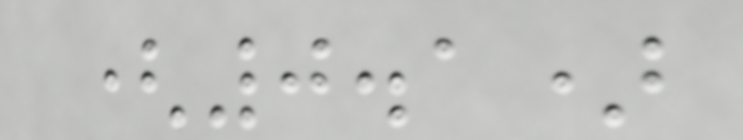(0.1)
